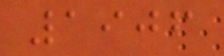1906
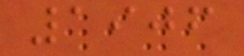1906
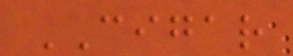CIGAR
